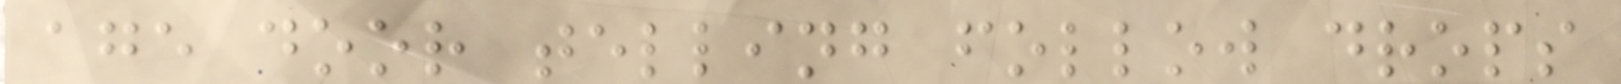age door telling follow drops
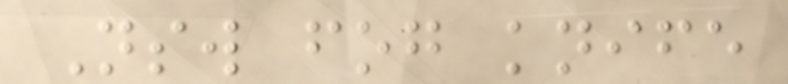Nsw fog knife
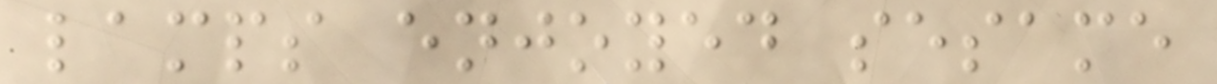lamps enjoyed sesame
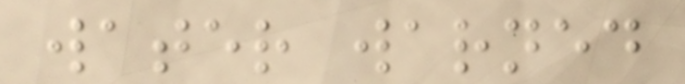water warned
